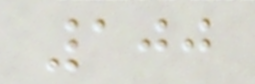100
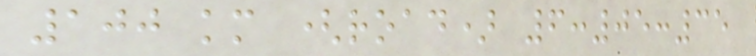100 km (road) 6:05:35
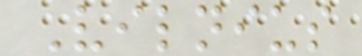Vilnius
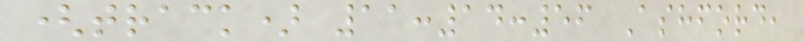(track) 11:14:56 Ashford,
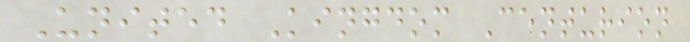United Kingdom Centurion
